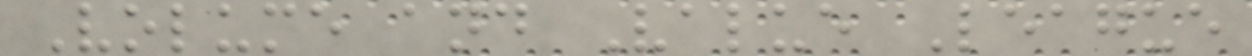Volume and Value League
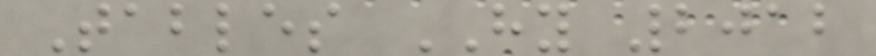Tables HY 2012
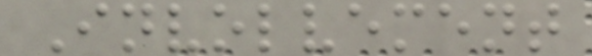Involvement
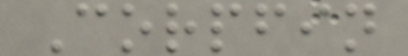Corpfin
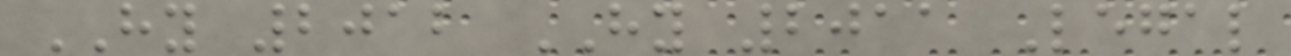HY 2012 HY 2011 Legal
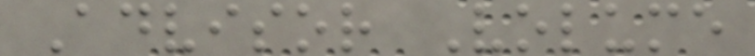Advisor Volume
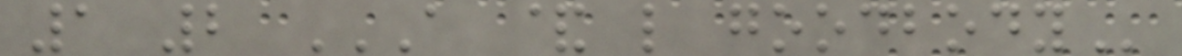1 2 A & L GOODBODY
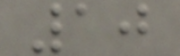10
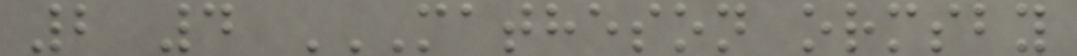2 4 MATHESON ORMSBY
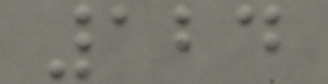124
